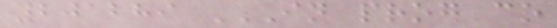201289 IN PROG CO
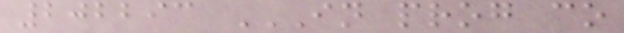202293 IN PROG CO
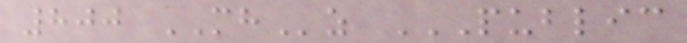800 MHz PUBLIC
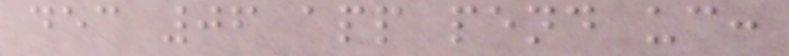dec 06 app pend uc:
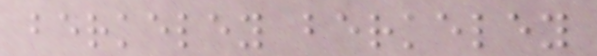berkeley berkeley
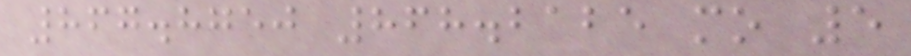867.8750 868.2125 mo 5
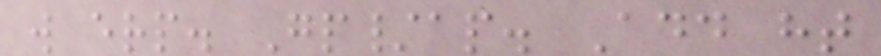w erp. Gp/ap. Add ht
